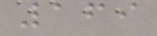169
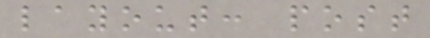layout: post
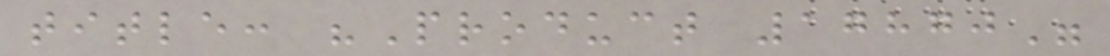title: "Product 17870"
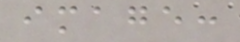image:
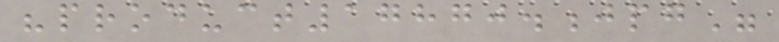"product17870.jpg"
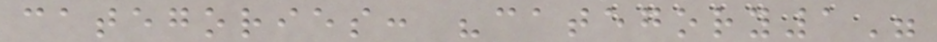categories: "category1"
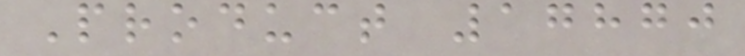Product 17870
